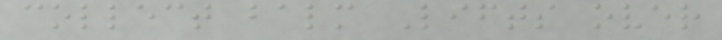collect balm Lifts over
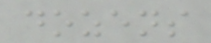dozens
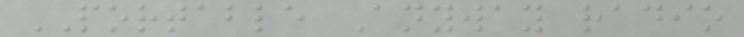PORTABLE Anyway radio
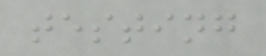testing
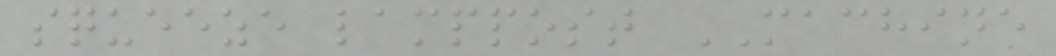squeeze lamppost MACHINE
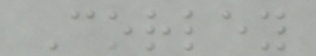Corley
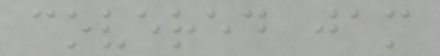covered jam
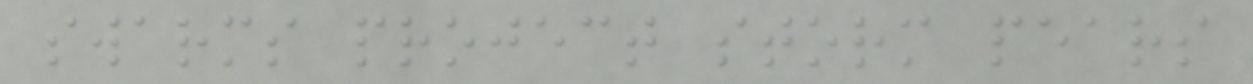swarms project storm pears
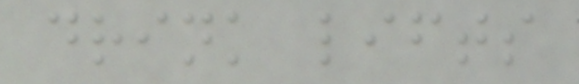drink lifts
